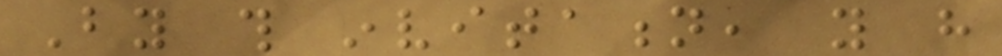By this invitation, you have
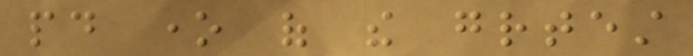paid one of the greatest
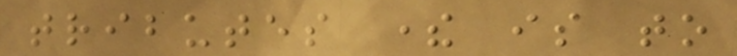tributes there is to
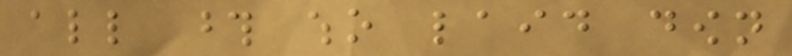all those who laid down
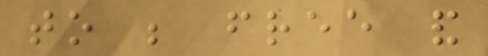to be free and
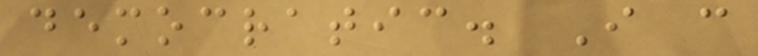democratic. I can
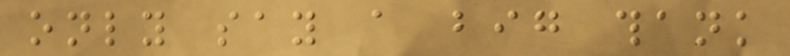only say a big thank
